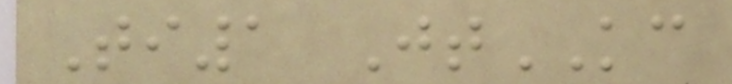Ti1 JtKC
